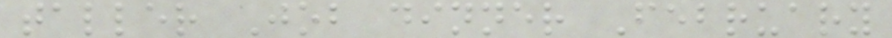taller Job dinner February
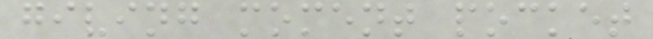giving moment pocket
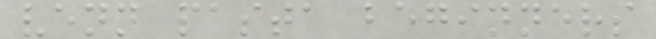venn pasta beginners
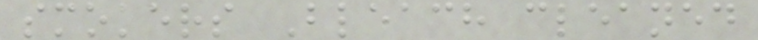smokers Bleach cleaned
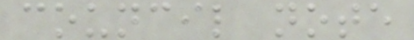council note
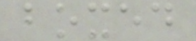boxed
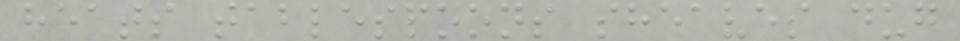heats tablespoons sheaves dug
